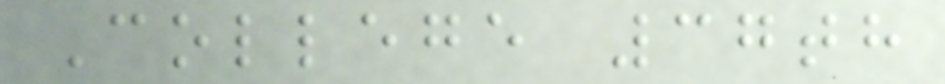College 37th
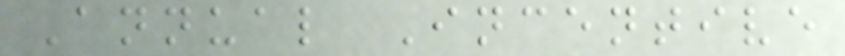Annual Incentive
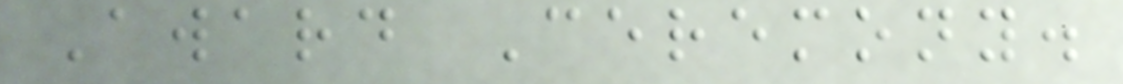Award Ceremony.
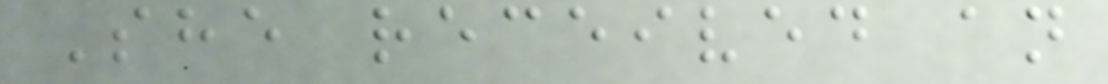She received an
